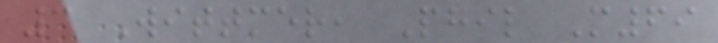3 Wittmer, Phil M69
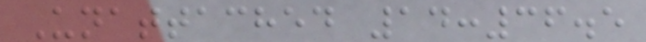Unattached 14:36.5
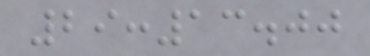29:13.00
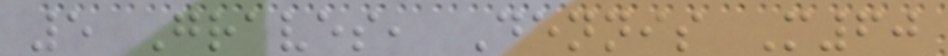5 Graves, Dennis M60
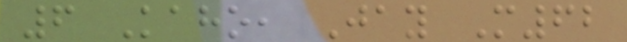6 Kaho, Jay M62
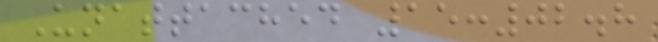Unattached 15:02.8
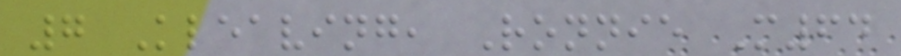7 Kleaving, Ronnie M64
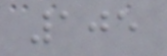105
